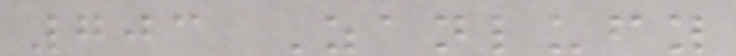703 Zanlufy
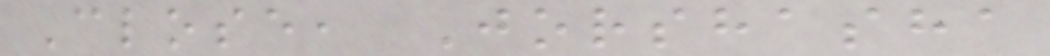Close, Jorshasha
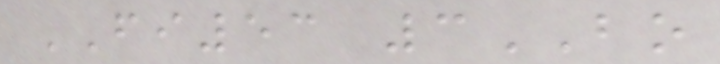FI53 3BO
